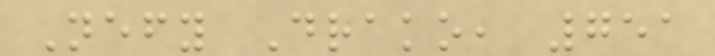Nefy Drako, 751
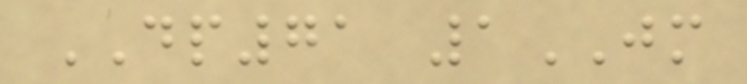DP71 1JM
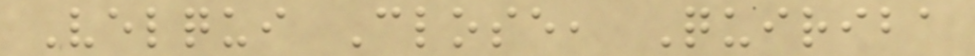Velqui Close, Quiriba
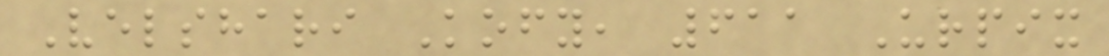Velshari Kofy, 611 Urpix
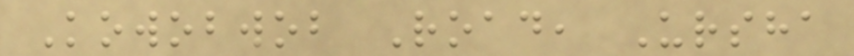Kowobwob Road, Ursha
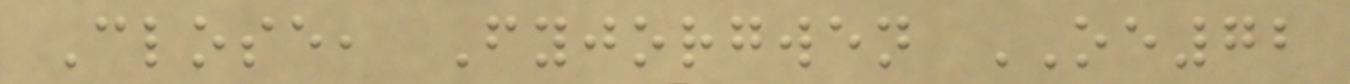Close, Fyjorgwen OE72
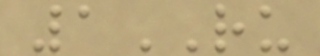1RU
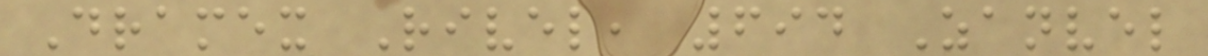Dramex Rivel, 694 Zanvel
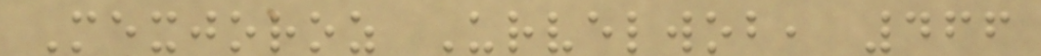Mexjoroz Urvelwob, 466
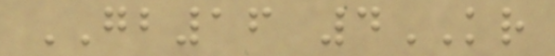GB16 4KR
